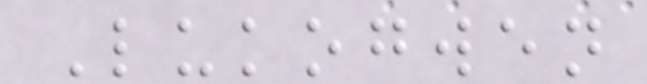Lukogwen
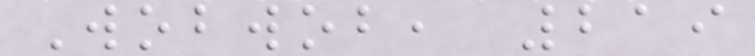Wobwob, 219
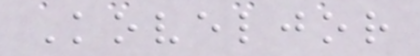Koveljor
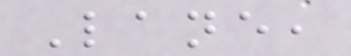Lane,
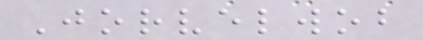Jorvelwob
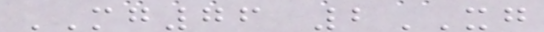MG76 2XG
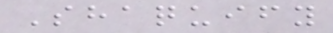Shaquify
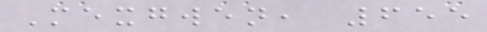Mexgwen, 655
